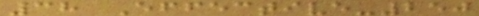38 Effective-250
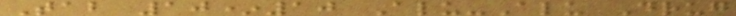Tab 10*10 Alu-Alu Drug
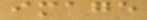image
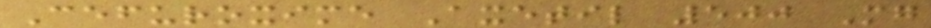Cefuroxime Axetil 500 Mg
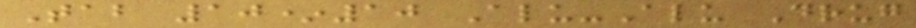Tab 10*10 Alu-Alu Drug
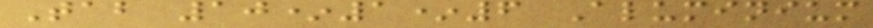Tab 10*1*6 Aluminium
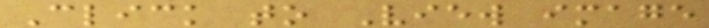Click to View image
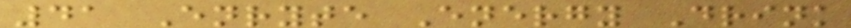41 Enryte Energy Drink
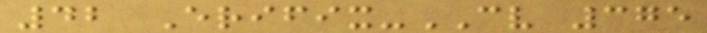42 Erifix-CV 375
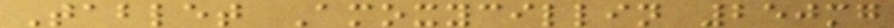Tablet Amoxycillin 250mg
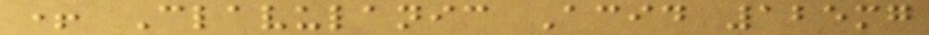+ Clavulanic Acid 125mg
